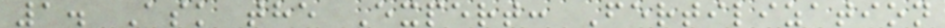1. Ask the Expert: Fertilization
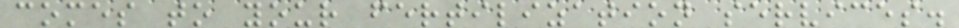comes to your fertilization services.
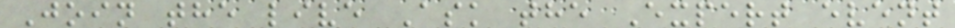Join the live Ask the Expert event
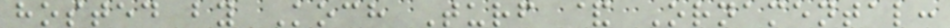hosted by Koch Turf & Ornamental:
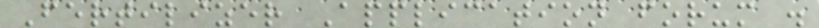Fertilizer Application forum .
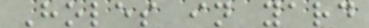Holes in yard
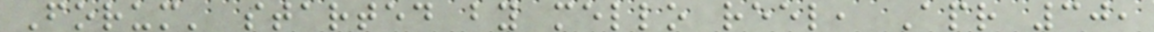Forum' started by mello reel, Apr 30,
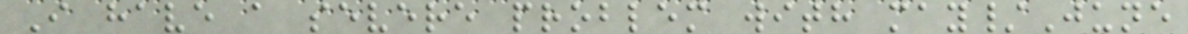I have a severe problem with may/June
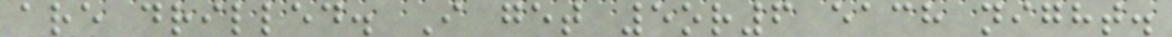are drilled. I get 5or6 each night.
